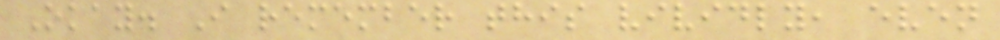Okay. I remember this vividly, even
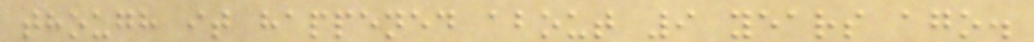though it happened about 9 years ago.
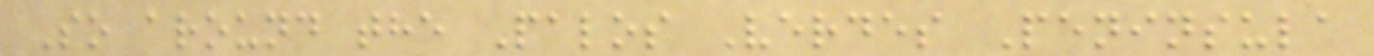So around the Palos Verdes Peninsula
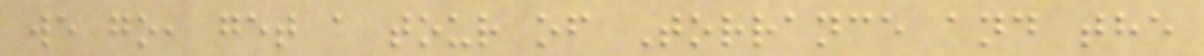we go, get a tour of Torrance and the
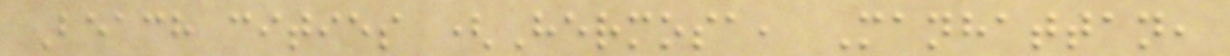Beach cities (Hermosa, Manhattan,
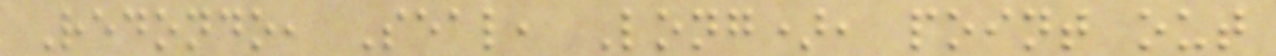Redondo, Seal, Long), point out
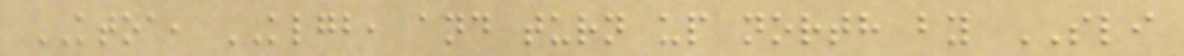KTOA, KLGB, and turn up north by SLI
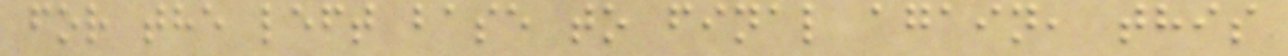for the left base to final again, this
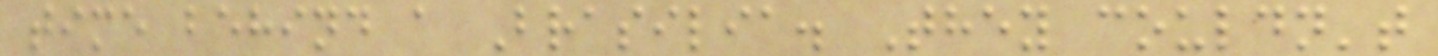time behind a Brasilia. They couldn't
